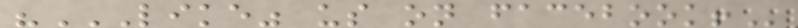"LIKE" US ON FACEBOOK!
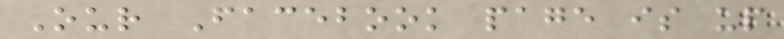Our Facebook page is up
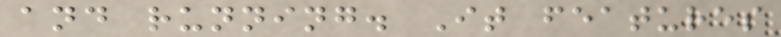and running. It features
